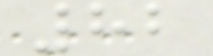82
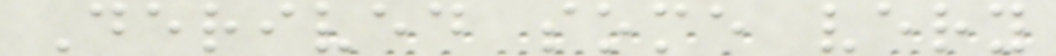Derived some very
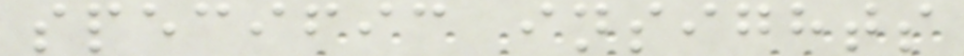specific insights
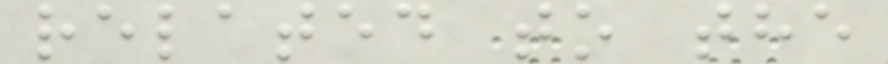related to the
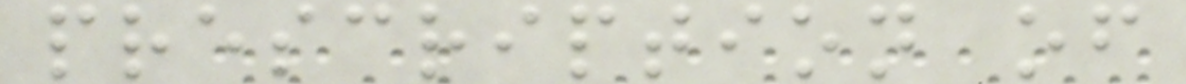prescription of
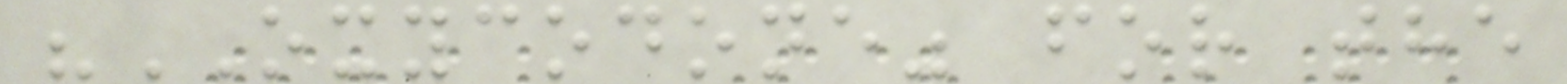"OXYCODONE" for the
